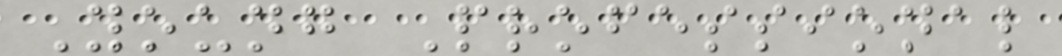Young Professional
